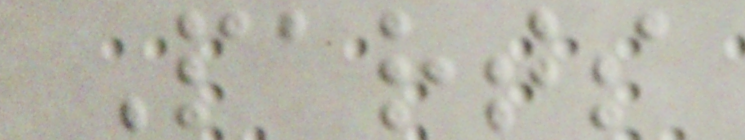Parts
